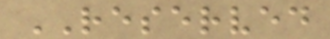RESERVED
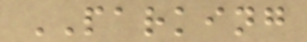PARKING
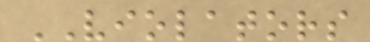VIOLATORS
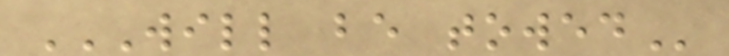WILL BE TOWED
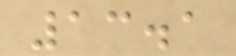13.1
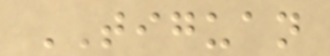TIGUAN
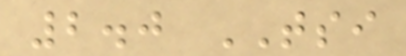2.0 TSI
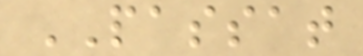PASSAT
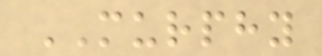MURPHY
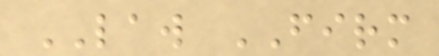LAW FIRM
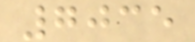7035
